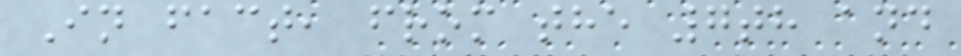In fact, from the 7th and
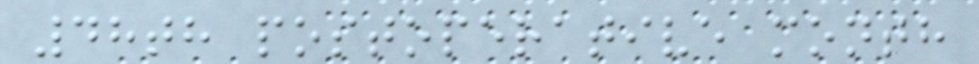48th postoperative month
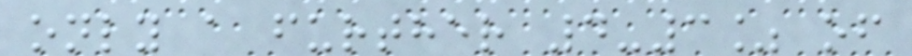only a further 4-3% of
